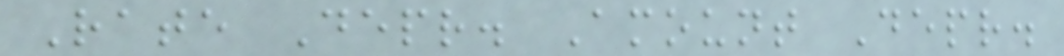Rate Depr. Amount Depr.
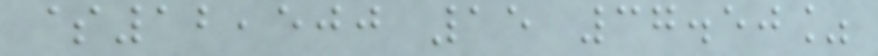$12,500 15 37.50%
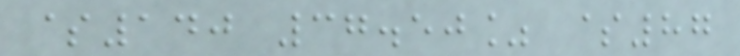$140 37.50% $87
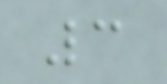3
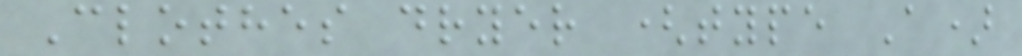Clothes dryer (type A)
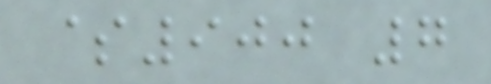$900 7
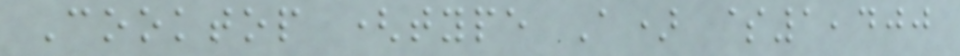Cooktop (type A) $1,400
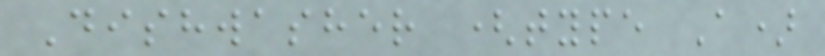Dishwasher (type A)
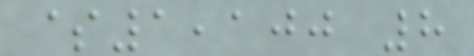$1,100 8
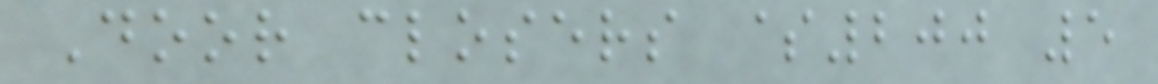Door closers $200 5
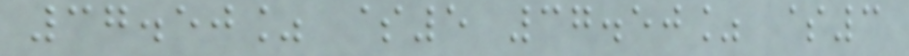37.50% $5 37.50% $3
